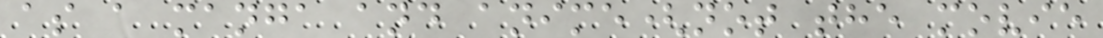as a manga and anime(not the movie
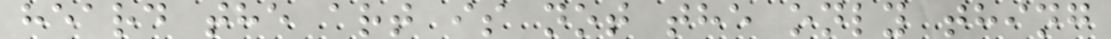heard the art is not the only thing
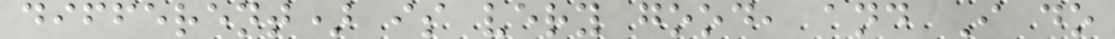different) is very good, and I do
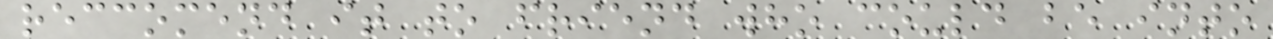reccomend it to friend who could be into
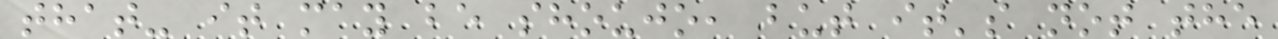that- it may be shoujo, but it's not the
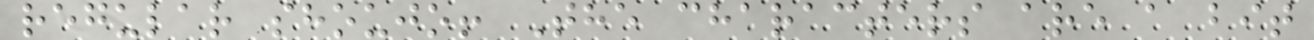regular shoujo! The characters are a bit
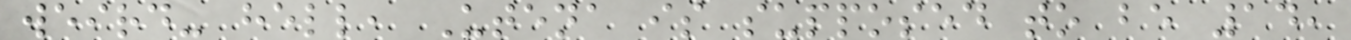weird- hell, Utena is supposed to be 14,
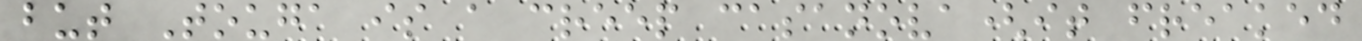but Touga is a creep casanova(it freaked
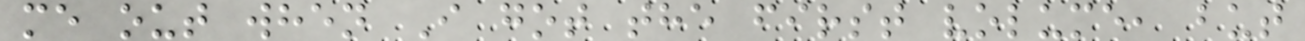me out when I got the first volume, but
